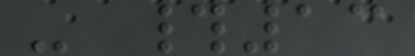- #13
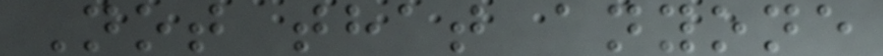Not that anyone
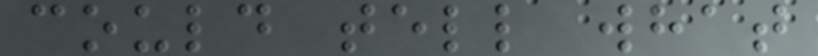could tell what
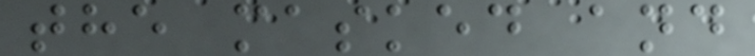the masked and
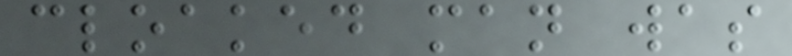cloaked man was
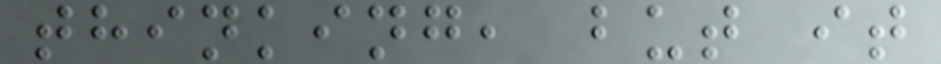thinking, but it
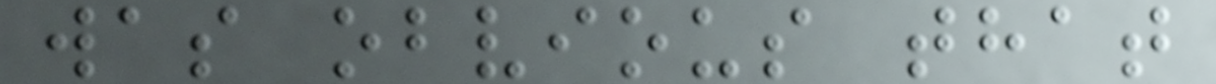was obvious that
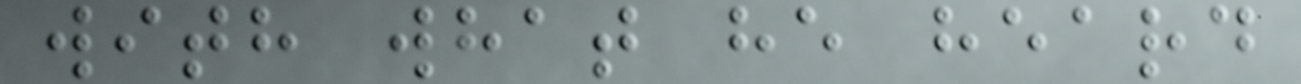with what he heard
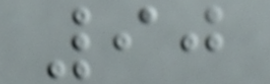90
